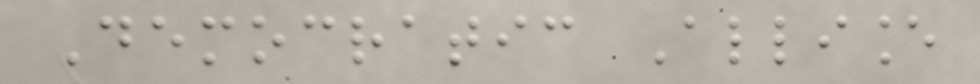Democratic Alliance
